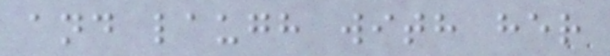and laugh with her
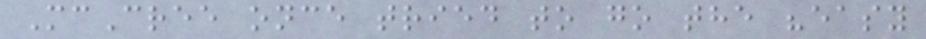McCree once tried to go the "easy
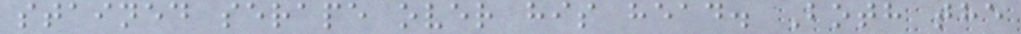stained serape over his head. Both the
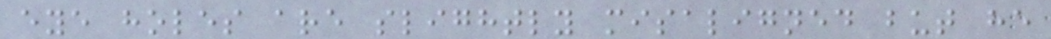eye holes are slightly misaligned but he
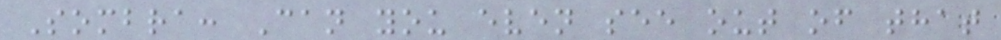Sombra: Can you even see out of that
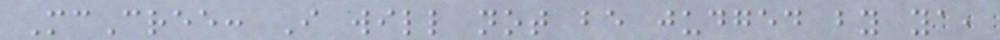McCree: I will not be judged by ya,
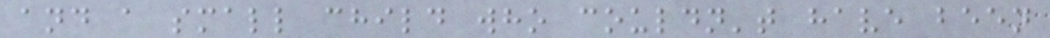and a small child who couldn't have been
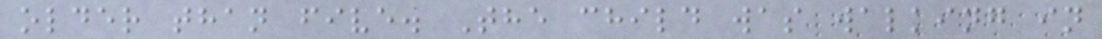older than five. The child was walking in
